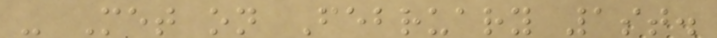- Met on February 1st.
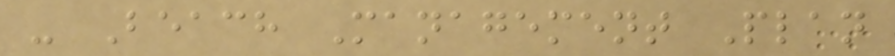- Beach Management Plan
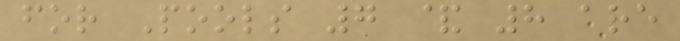for Pools 7 & 8 are
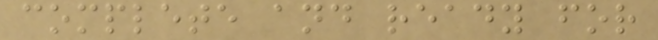complete and ready for
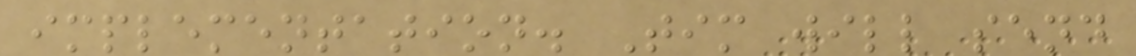implementation. Tim will send
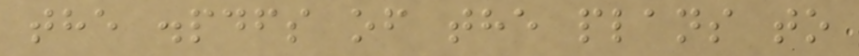the .pdfs of the plans to
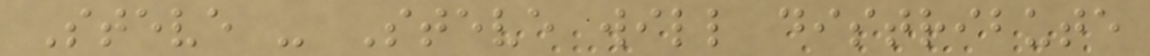Steve - Steve will distribute
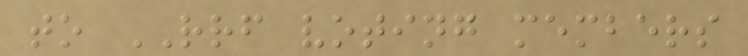to RRF voting members
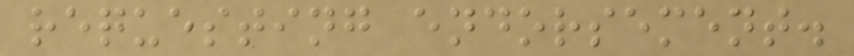requesting endorsement.
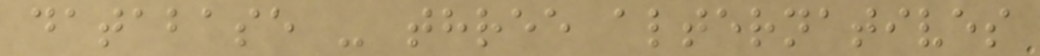database - three alternatives
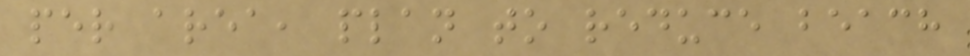per area, plan to reduce beach
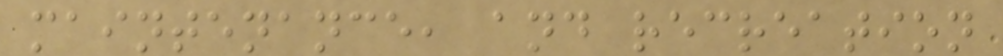maintenance, and recreation
